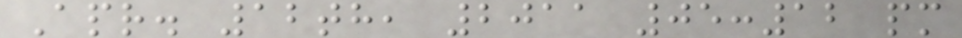Apr. 12th, 2011 05:12 pm
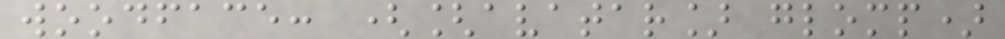woodface: ([avatar] glomp)
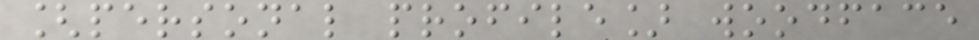[personal profile] woodface
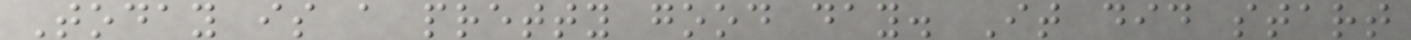Today is a pretty good day. It did start
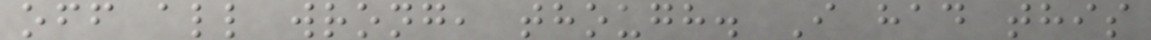off all wrong, though. I had this
